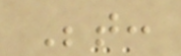Between:
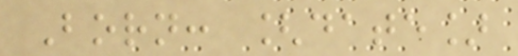Born: [date]
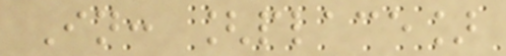In: [place]
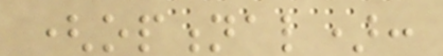(optional):
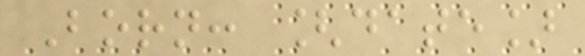Born: [date]
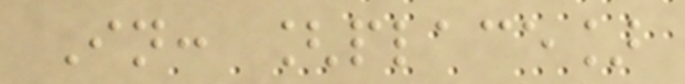In: [place]
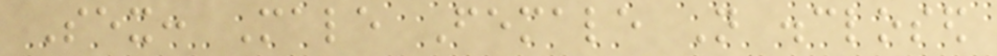Sex: Male Female Not disclosed
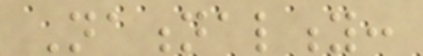Nationality:
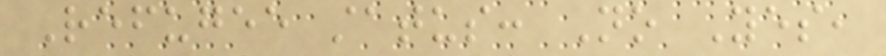Refugee status: No Yes,
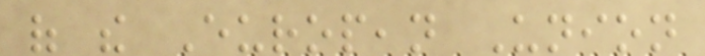of the European Union
